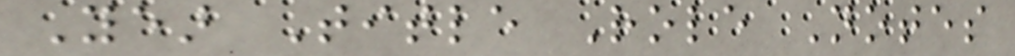Year Title Role Notes
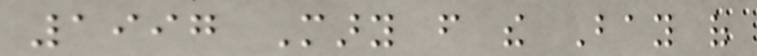1997 Mary from the Bay of
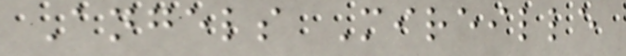Angels Mireille
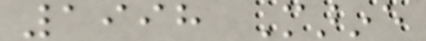1998 Marine
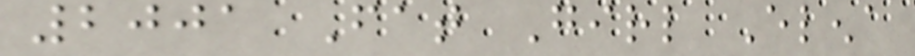2001 Fat Girl Elena
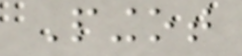Pingot
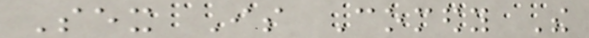Sex Is Comedy The
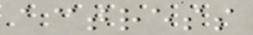actress
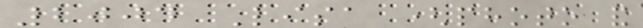2004 Lisa (photo and
